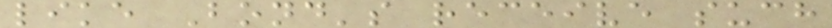like Bond's receive such
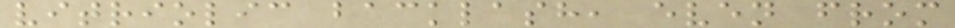vitriolic backlash, even from
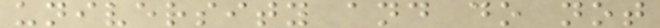university and do not
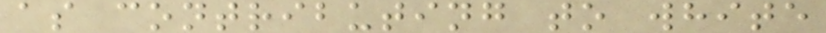as contributing to white
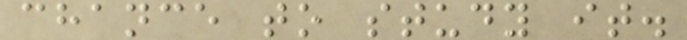chance to study it.
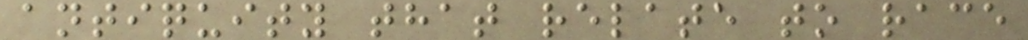antiquity that relate to race
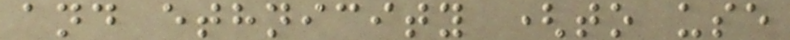and ethnicity (to use
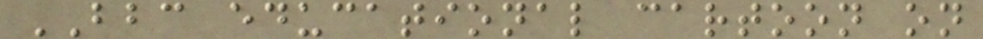BBC educational cartoon on
